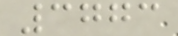3773
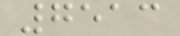7513
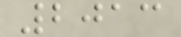2013
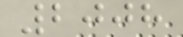2008
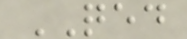QED
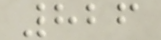826
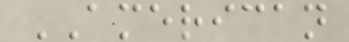AMERICAN
